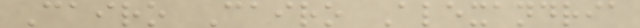Cairo Cairo Alexandria
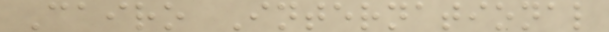Cairo International
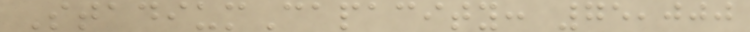StadiumCapacity: 75,000
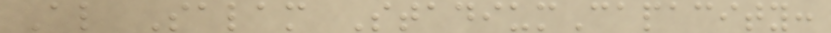Al Salam StadiumCapacity:
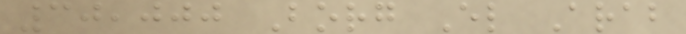30,000 Borg El Arab
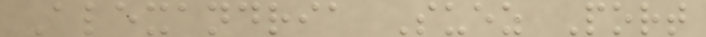Alexandria Suez Port
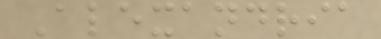Alexandria
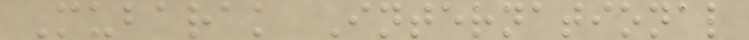Mubarak International
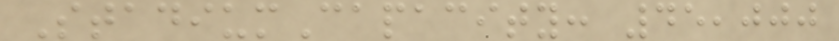StadiumCapacity: 45,000
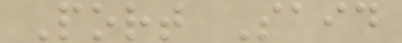Port Said
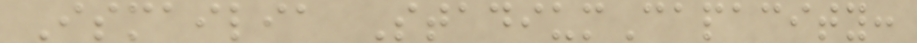Ismailia StadiumCapacity:
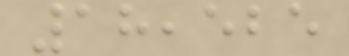18,525
